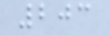203
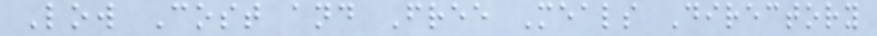Low Cost and Free Meals Directory
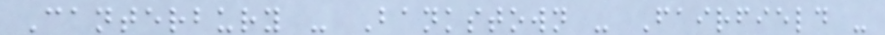Canterbury - Bankstown - Fairfield -
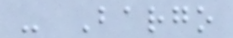- Bargo
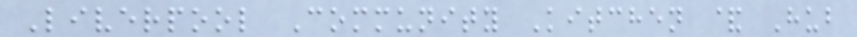Liverpool Community Kitchen & Hub
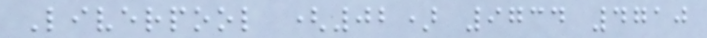Liverpool (02) 9734 4710
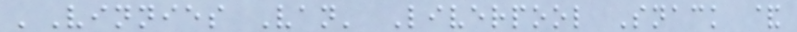'Vinnies Van' Liverpool Snack &
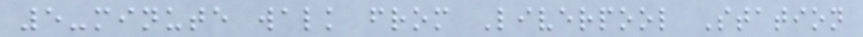5-minute walk from Liverpool Station
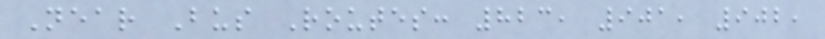Near Bus Routes: 823, 901, 902,
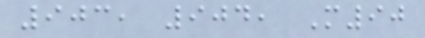903, 904, M90
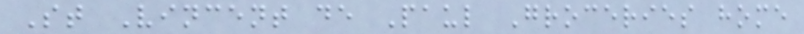St Vincent de Paul Groceries home
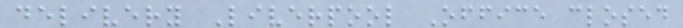delivery Liverpool Office closed
